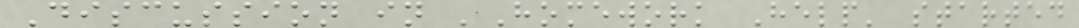Discussion in 'Homework Help' started
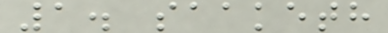1. saaketh
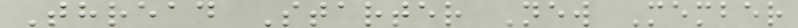Thread Starter New Member
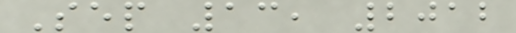Sep 13, 2012
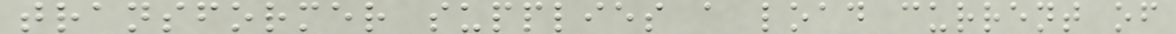transformer supplies a load current of
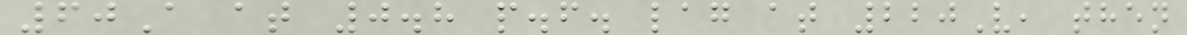60A at 0.8 p.f. lag at 220V, then
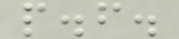p.f.
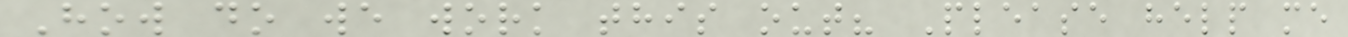How do we work this out? Please help me
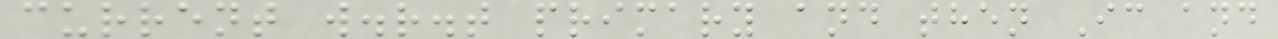current w.r.t primary and then Ic and
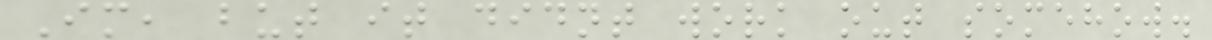Im, but it didnt work out somehow.
